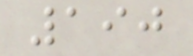190
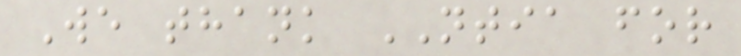We thank NTIA for
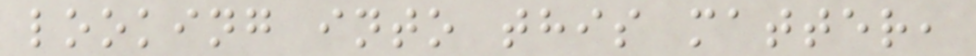looking into this matter,
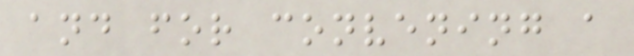and for convening a
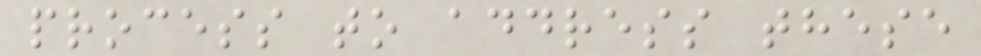process to address these
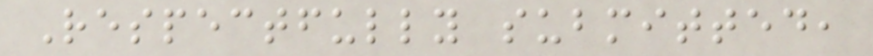Respectfully submitted,
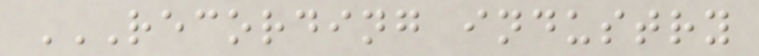RECORDING INDUSTRY
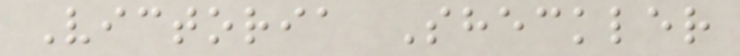Victoria Sheckler
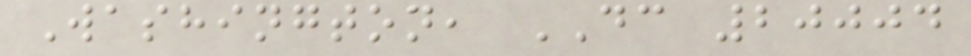Washington, DC 20004
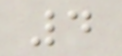4
